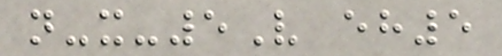n-x-5V eh5
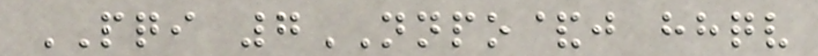PQI 7NNPO&j hhqv
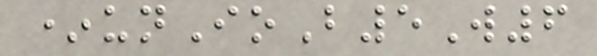*unIoB5W6
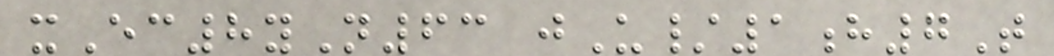xEc8yN63 jU/1h7T
